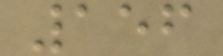156
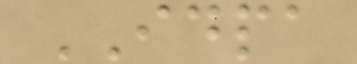IDPA
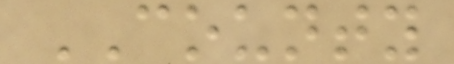COUNTY
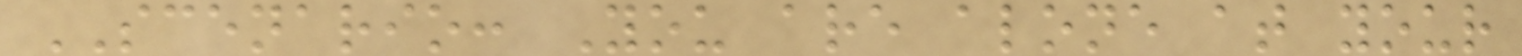SCENARIO: You are alone at your
